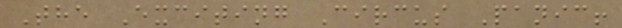The Exciting Circus Panic!
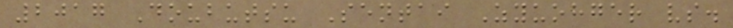2017 Doubutsu Sentai Zyuohger vs.
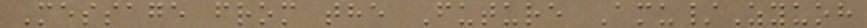Message from the Future Amu/Zyuoh
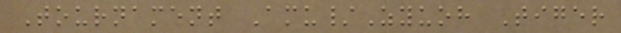Tournament Amu/Zyuoh Tiger
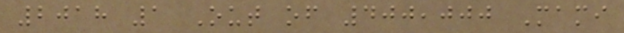2018 1 Out of 400,000 Mami
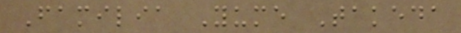Familia Yume Takeda
